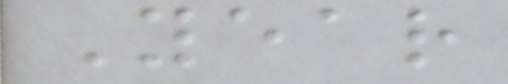Year
